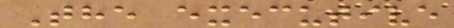The executive
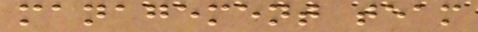management team
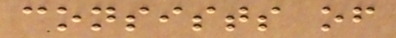consists of
